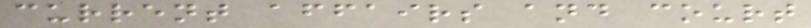current affairs and court
